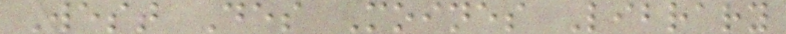West Des Moines Library
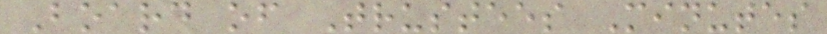Board of Trustees Minutes
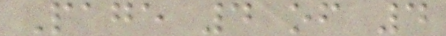Page 4 of 4
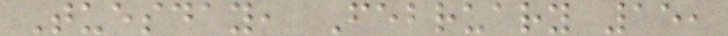Tuesday, February 15,
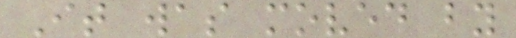It was moved by
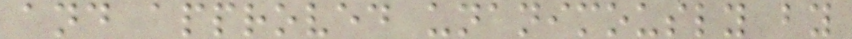and approved unanimously by
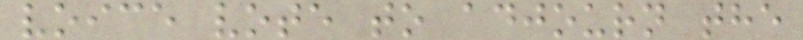voice vote to adjourn the
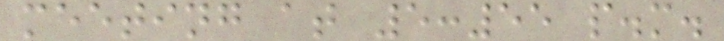meeting at 5:55 p.m.
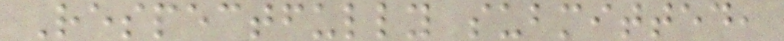Respectfully submitted,
